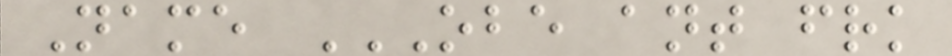Name OBE ANT FRK
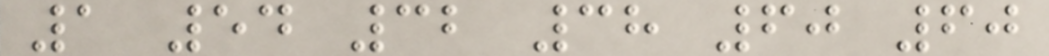1 54 32 38 60 60
